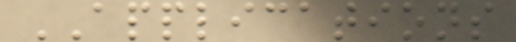APPLICATIONS
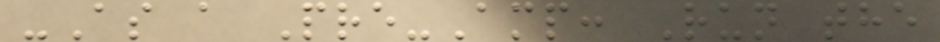-As a Pre-Amp: Run the
